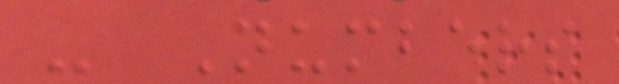- Numbers
